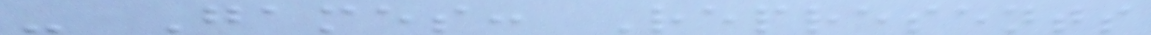- Games: Represents
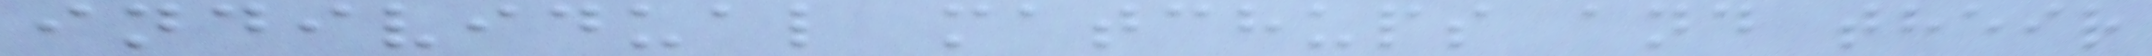individual matchups and their
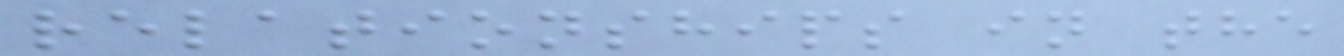relationships in the
